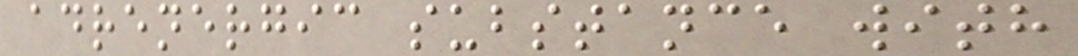adrenergic substance with
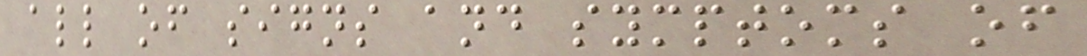all of signs and symptoms of
